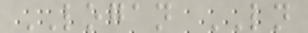LOGAN LN
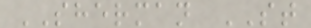SHERMAN ST
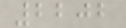2202
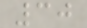30
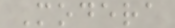Modera
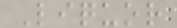Liquor
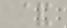&
